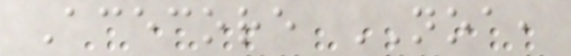Acecore NOA,
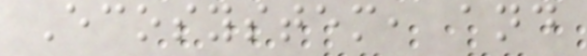Ecosystem, and
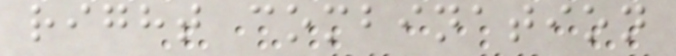right combination
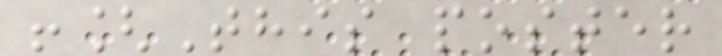![This poster
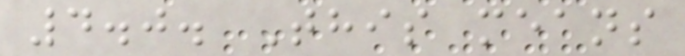4.0. This means
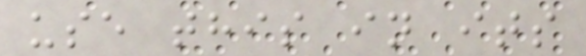use this in its
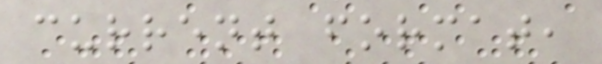current format,
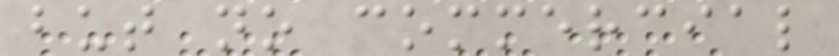but no commercial
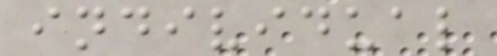individual
